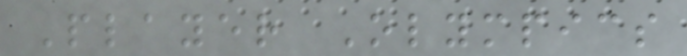Player Olympics
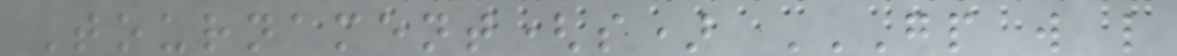Tournament(s) GP W L
